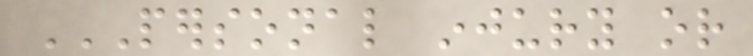PERSONAL INJURY OR
